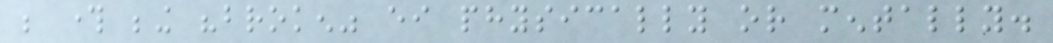be through being "broken" either physically or mentally.
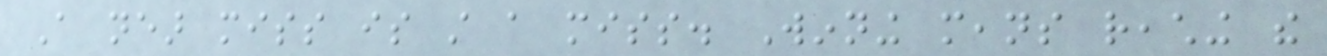A near miss is still a miss. Winning means reaching the
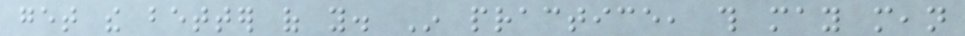get the better of you. In practice, this may mean
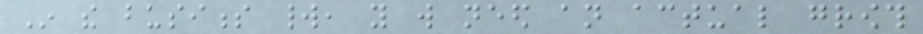In the business world, you will need an actual growth
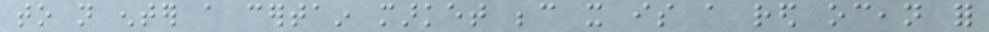to not enter a certain market because it is a red ocean for
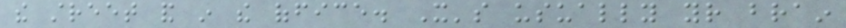the street and in the office. It's usually your brain
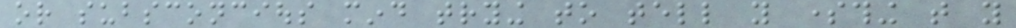or subsconcious mind trying to tell you something that you
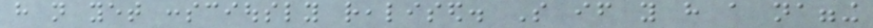have not yet consciously realised. So if you have a nagging
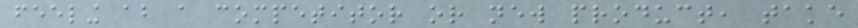feeling about a competitor or new product, take
